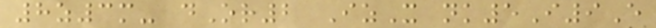8z3m- dOr2 IzX nk5I9E
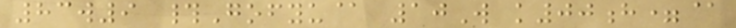83w9 #Gofyu@ 10W k00h=@
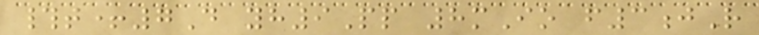#t+7D yh9Pp 8mIo f3jR
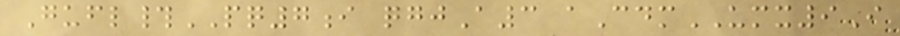Gufl#PQ7i qgjA3 aCdmUMX9I
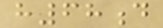h68d
